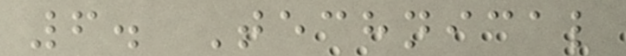6. Technical
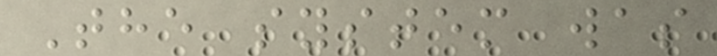The system was
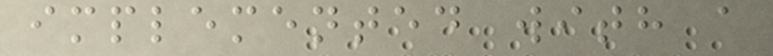implemented with a
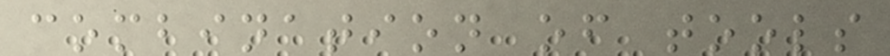combination of tools
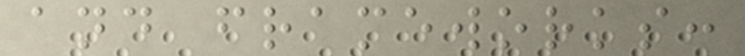and frameworks:
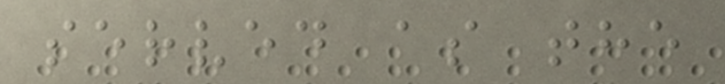served as the
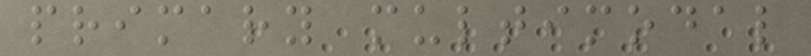primary multimodal
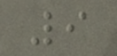9
